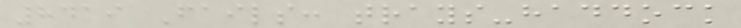8419 Fails: trays-haddock
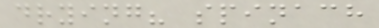drying? spinach
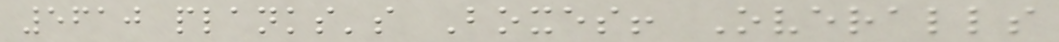5610 planks's Boxes! Overalls
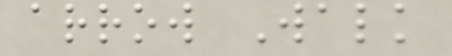arrow Walk
